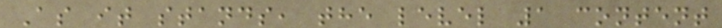As it stands, the level 1 content
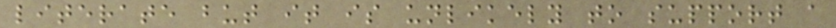literate but it is unlikely to support a
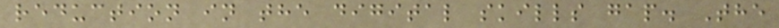reduction in the digital skills gap. The
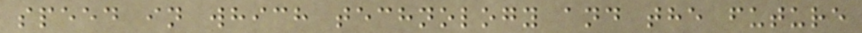speed in which technology and the future
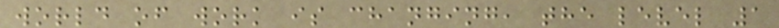world of work is changing, the level 1
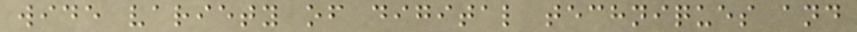wide variety of digital techniques and
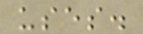uses.
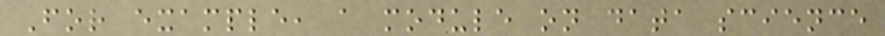For example, a module on data science
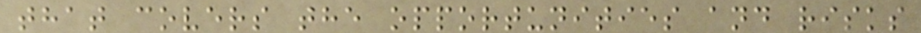that covers the opportunities and risks
